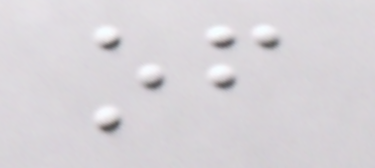of
